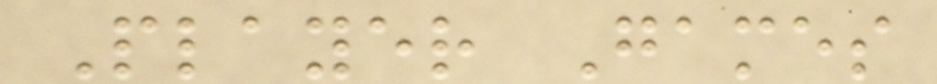Player Games
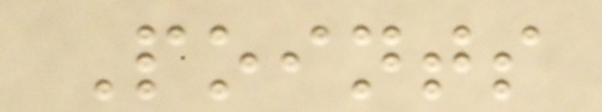Points
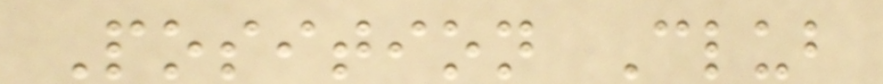Position Club
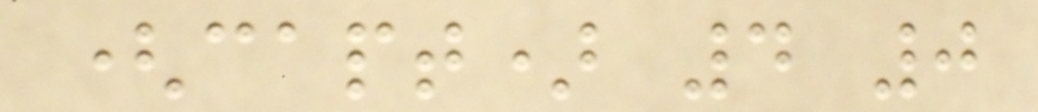(capt) 4 0
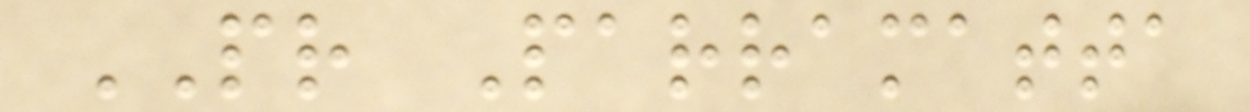PR Parramatta
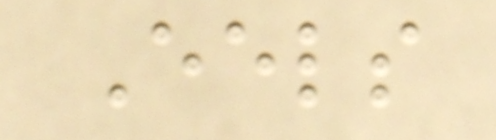Eels
